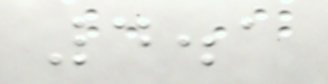4.1
